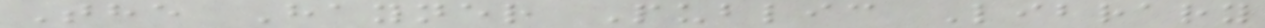The Hayner Public Library
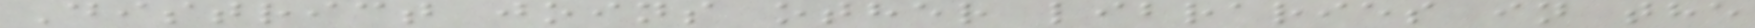District joins other libraries in the
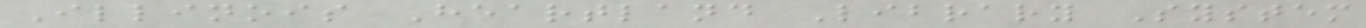Illinois Heartland Library System
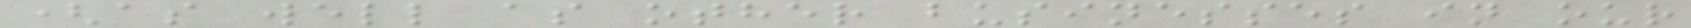(as well as other businesses in our
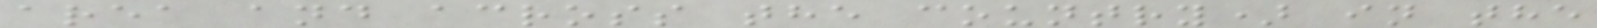area and across the country) in the
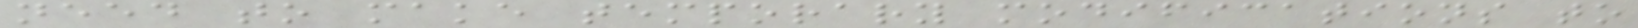need to make temporary modifications to
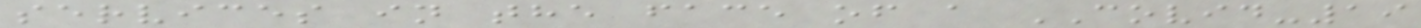services in the face of a COVID-19
